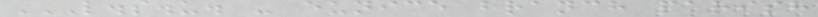L.S.U. - EUNICE BRANCH PARISH
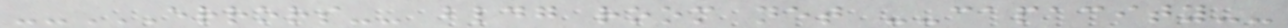--ERRORS-- BLDG ROOM NET --CAPACITY--
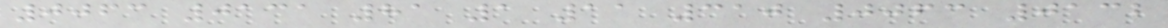0063 0131 81 1 11 310 0063 0132
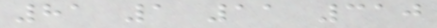81 1 11 310
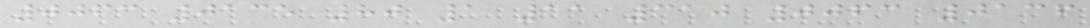0063 0135 80 1 11 310 0063 0136
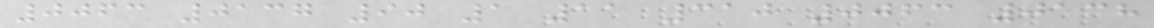0063 0137 90 1 11 310 0063 0138
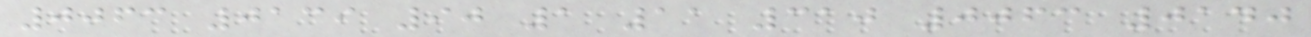0063 0139 90 1 11 310 0063 0140
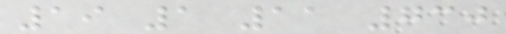19 1 11 730
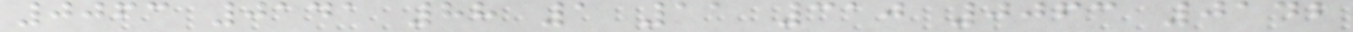0063 0141 88 1 11 310 0063 0142
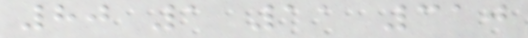80 1 11 310
